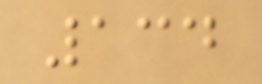134
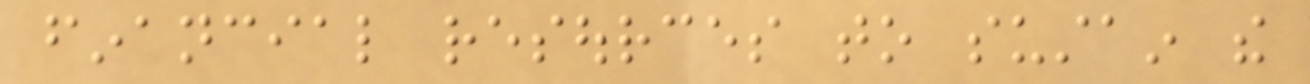financial resources to sustain the
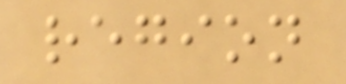region
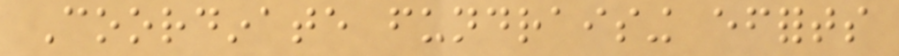Coordinate fundraising efforts
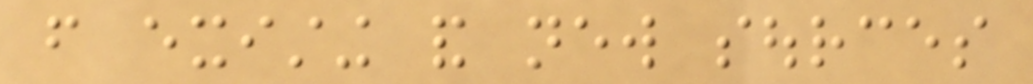from existing and new sources
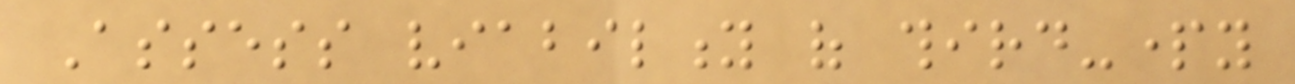Assess viability of third-party
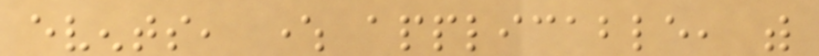events, where applicable, with
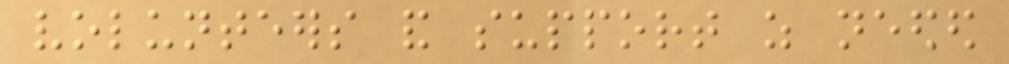volunteers and support as needed
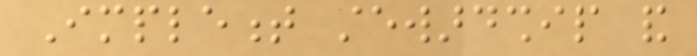Implement stewardship and
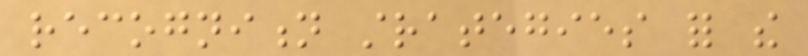recognition strategies for the
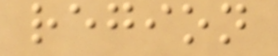region
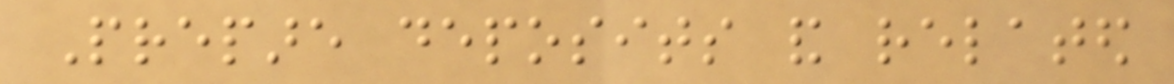Prepare deposits and related
